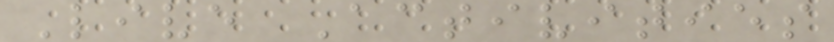Live Activities
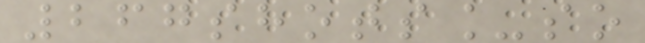267shots_so
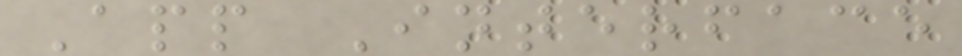App Interface
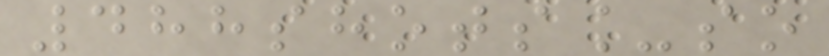488shots_so
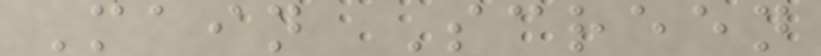Main Screen
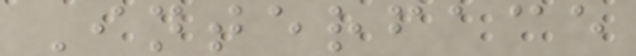Interface
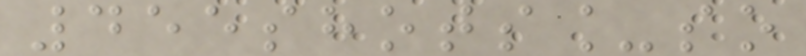455shots_so
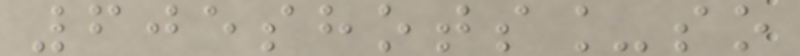605shots_so
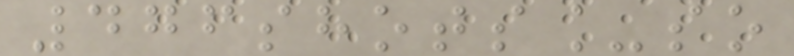476shots_so
